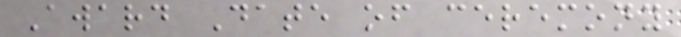Award Date of ceremony
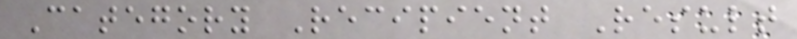Category Recipient Result
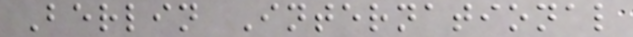Berlin International
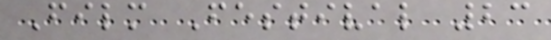Film Festival 23
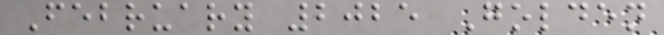February 2025 Golden
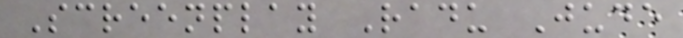Screenplay Radu Jude
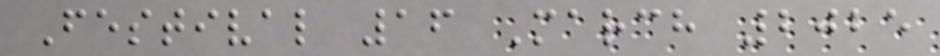Festival 16 March 2025
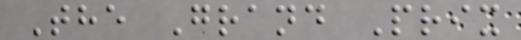The Grand Prix
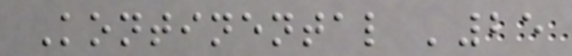Kontinental '25
